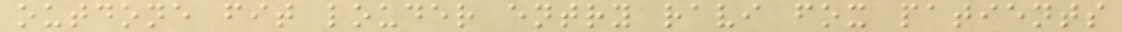outdone fit louder entry ravi fox patients
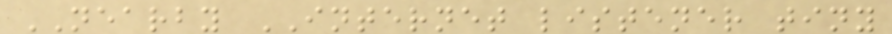NEARBY INTERNET listener tiny
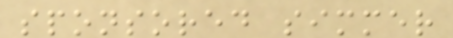sponsored simmer
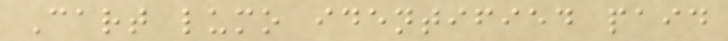Cart lumo identified paid
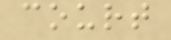court
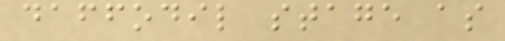daffodil stage as
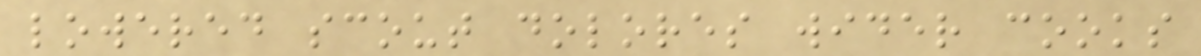lowered scout dolores wider cooks
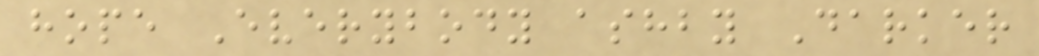hope Everybody ashby Darker
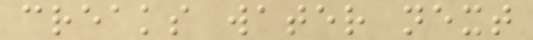creaks water next
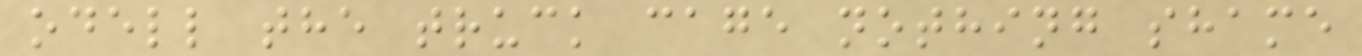odell the truck cage nothing shame
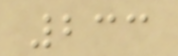233
